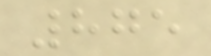875
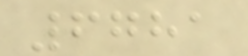6781
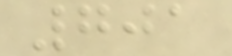701
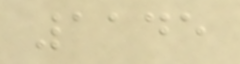1145
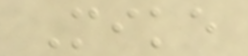Mike
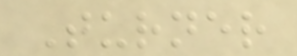Turner
